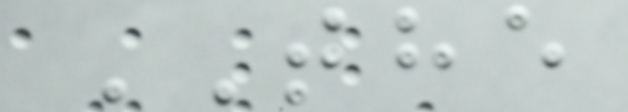THE
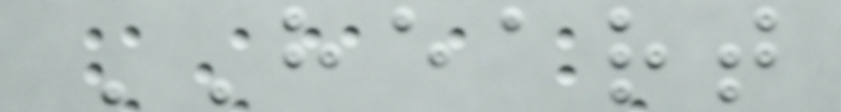HEART
